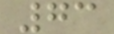73
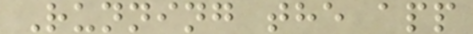Running the app
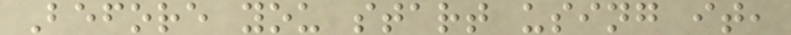Before you start using it,
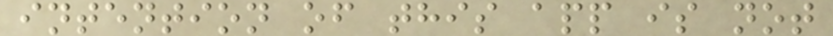intention of this app is not
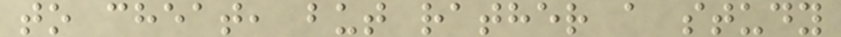to cheat, but rather a study
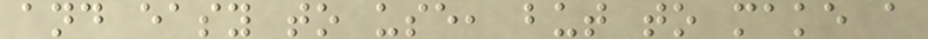and easy to use, but to make a
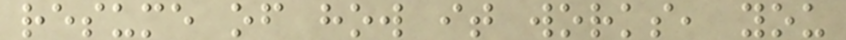resume of how it works, you
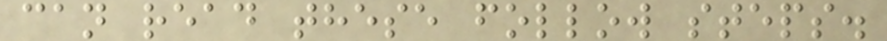can read these follow steps.
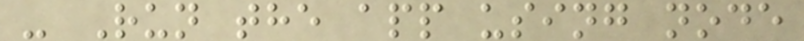- Run the app using node
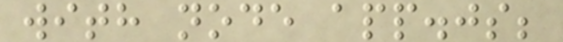with node app.js;
